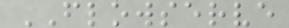FLOWSERVE
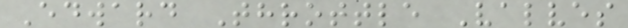Edward Throttle Valves
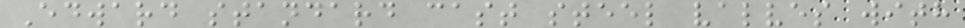Edward standard cast steel valves with
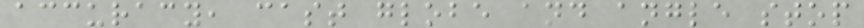accuracy, cast globe and angle stop
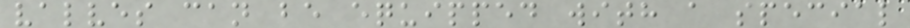valves can be equipped with a special
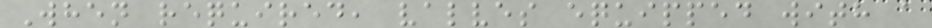When required, valves equipped with a
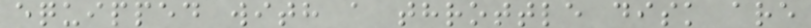equipped with a throttle disk are
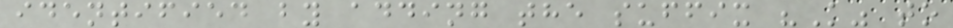identified by adding the suffix "K" to
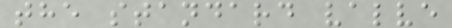the standard valve
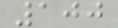100
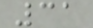31
